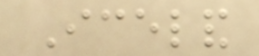Iceland
